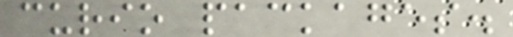curio packages.
